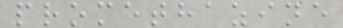promethazine
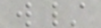w/
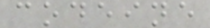codeine
